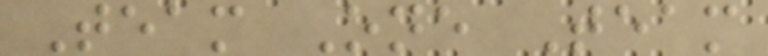Team One Team
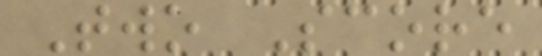Two Score
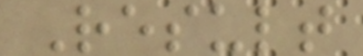Result
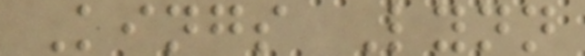Kings Lynn
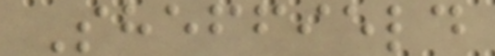Sheffield
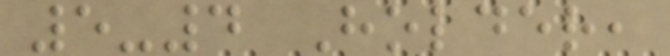5-4 Holder,
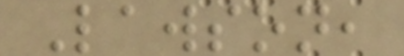Lawson,
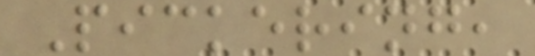Pickering,
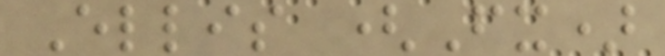Ellis (Fx)
